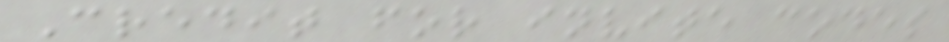Credit for invite codes
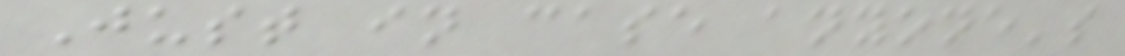Just in case anyone's
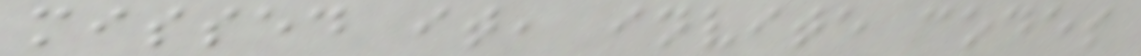missed it, invite codes
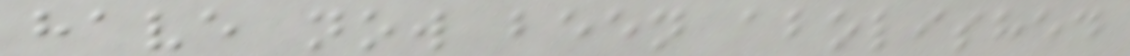have now been abolished
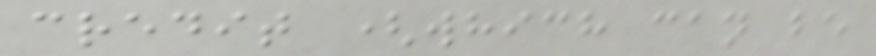credit (which can be
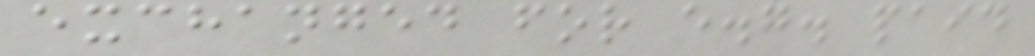exchanged for e.g. paid
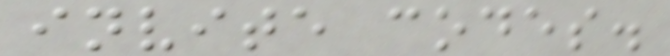invite codes.
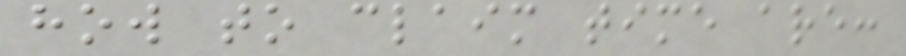how to claim time are:
